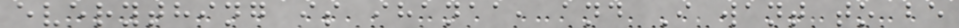everything is ihanaa, and I want to be
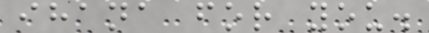ihana for you.
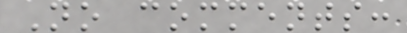No comments:
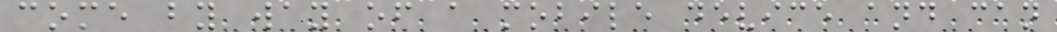come by way of a mobile device and can
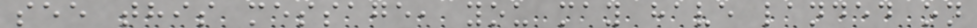see this message, you may have landed on
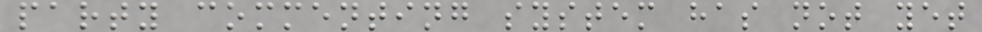party commenting system has not yet
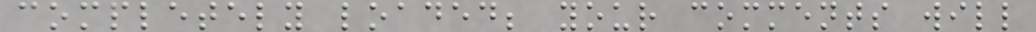completely loaded; your comments will
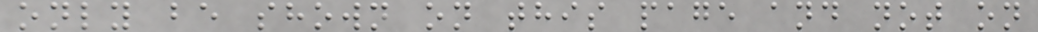only be shown on this page and not on
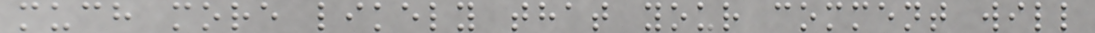much more likely that your comment will
